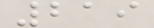219
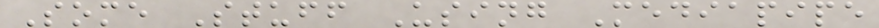Some Stuff Using Mediapipe
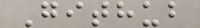Github
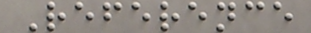Reference
